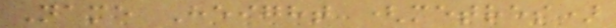Name Height (metres)
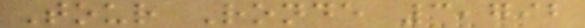Tour Ronde 3,792
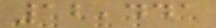12,441
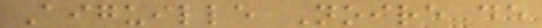Aiguille Noire de
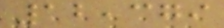12,379
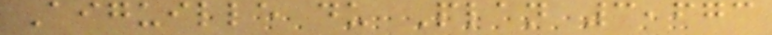Aiguille du Plan 3,673
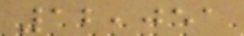12,051
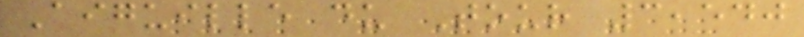Aiguille du Tour 3,540
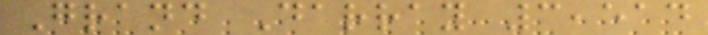Grand Darray 3,514
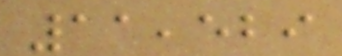11,529
